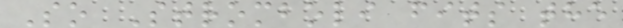So Stromboli fits the
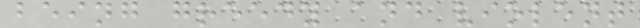being greedy and violent
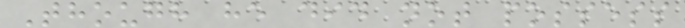Though he did not possess
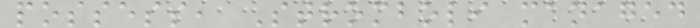possess, Stromboli managed
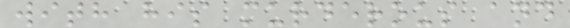with his murderous and
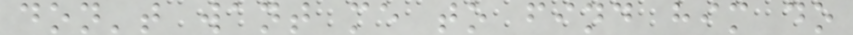don't want me to find him do
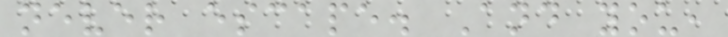never escape. And you,
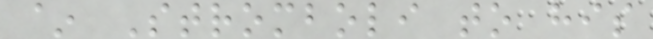~ Stromboli to his
